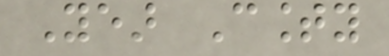Year County
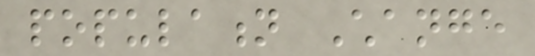population Change
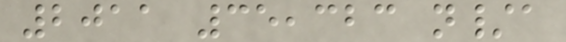2011 35,323 n/a
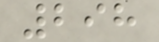298
